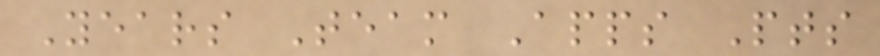Years Team Apps Pts
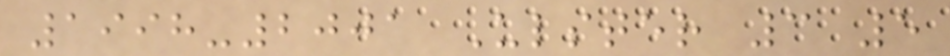1998-2001 Ulster 3 5
